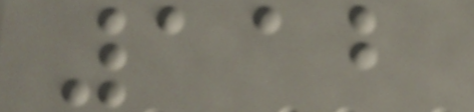112
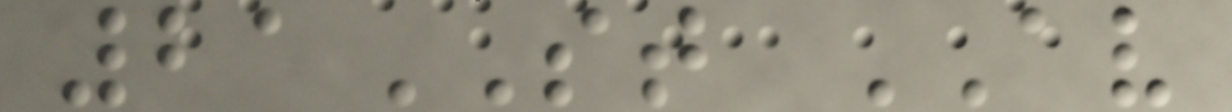21ST AV
